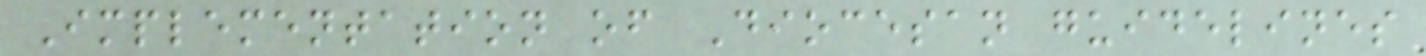Implementation of Diocesan guidelines
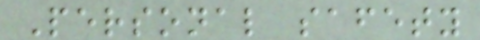Personal safety
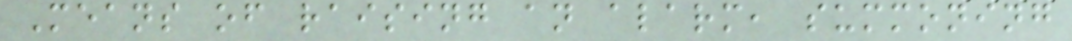Means of raising an alarm, summoning
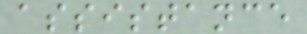assistance
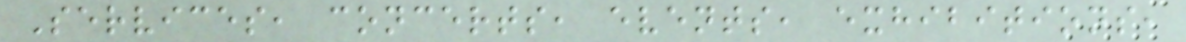Services, concerts, events, exhibitions,
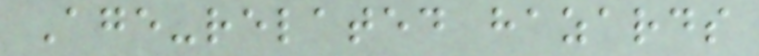Age-related hazards
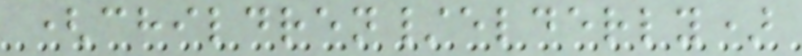(children/elderly)
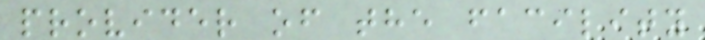provider of the facility
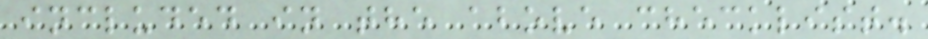included in the above checklist.
